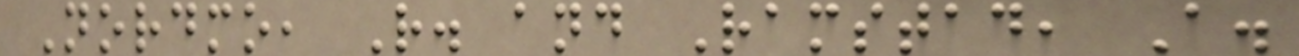Nordmo, R. and Ramstad, A.
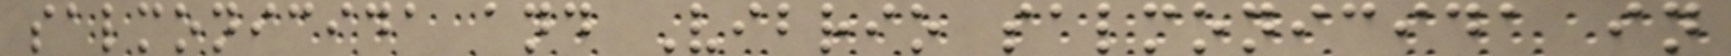salmonicida and Vibrio salmonicida in
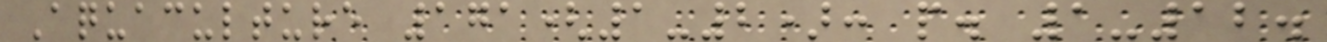Aquaculture 171(1-2): p. 1-12.
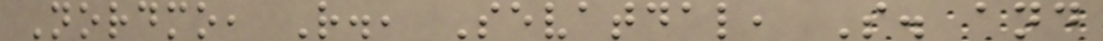Nordmo, R., Sevatdal, S. and
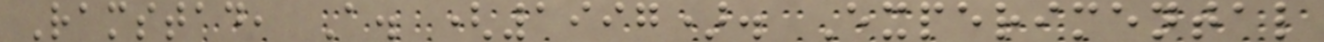Ramstad, A. (1997). Experimental
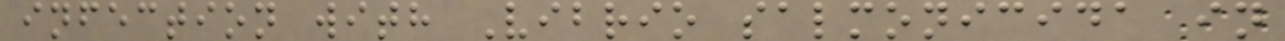infection with Vibrio salmonicida in
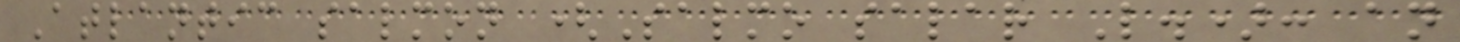Atlantic salmon (Salmo salar L.): an
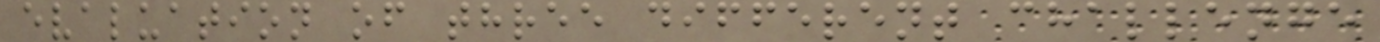evaluation of three different challenge
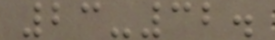23-32.
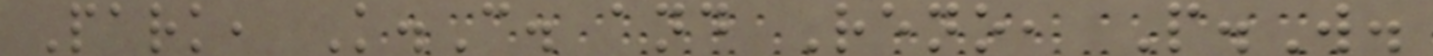Park, K.C. and Reno, P.W.
